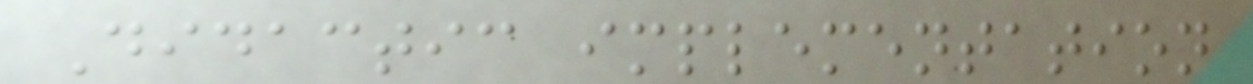Didactic implementation
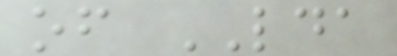of LDA
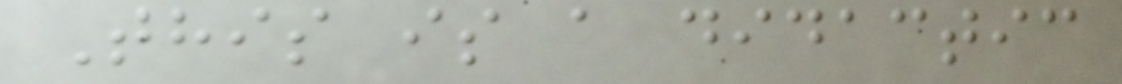This is a didactic
